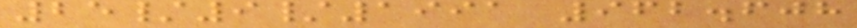25/9/1991 962.608
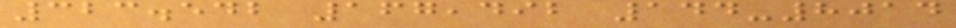323.542 167,492 144-8014
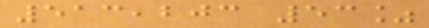513,203 53%
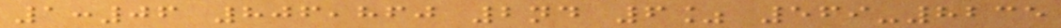1:06 806,860 2nd 6% 569-8235
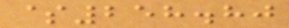$258.80
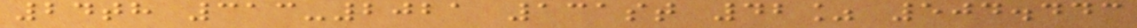24th 313-2021 131st 42% 504.443
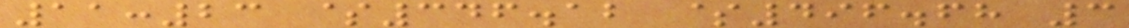11:23 $346.12 $496.68 3
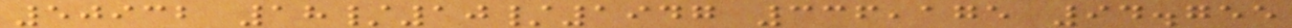50932 18/10/1947 336,175 94.755
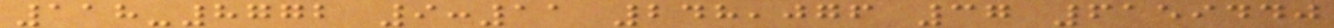118-8772 9:11 248,076 37 6159440
